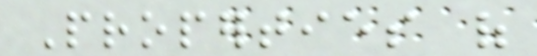Properties of
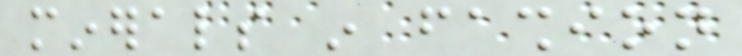minerals in fashion
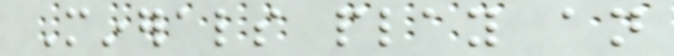Minerals play an
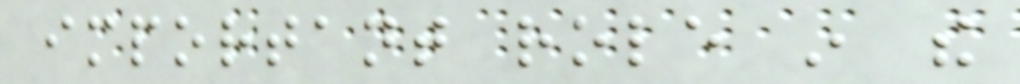important role in the
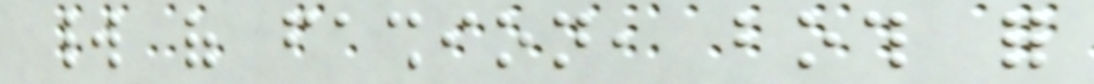world of fashion, both for
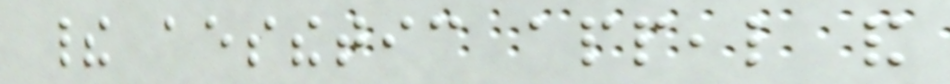their aesthetic appeal and
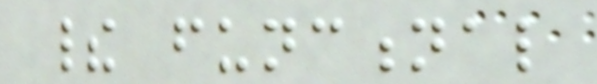their functional
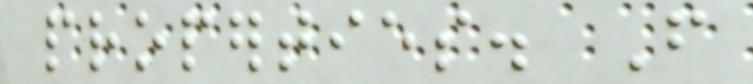properties. From
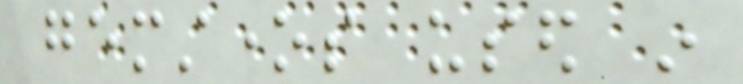gemstones used in
